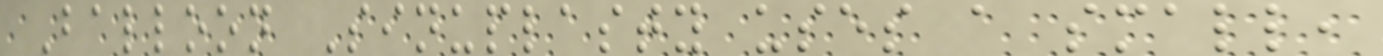Balloon Sinuplasty uses a small,
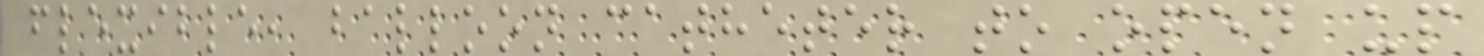flexible, balloon catheter to open up
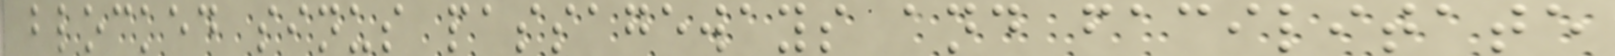blocked sinus passageways and facilitate
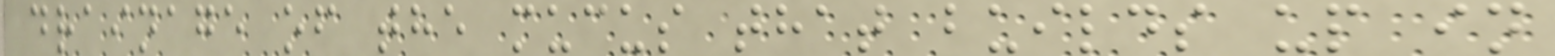drainage of the mucus that builds up in
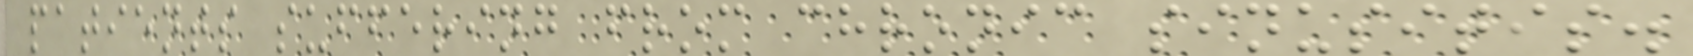patients suffering from chronic sinusitis.
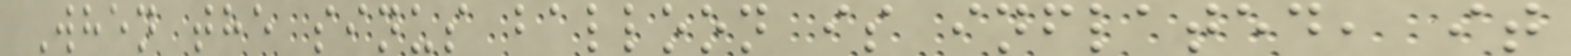When the sinus balloon is inflated, it
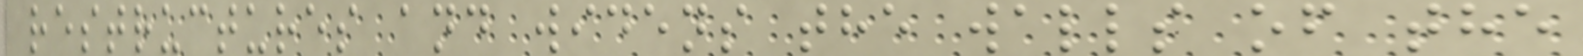restructures and widens the walls of the
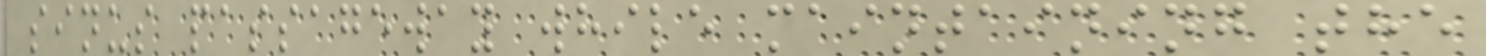sinus passageway while maintaining the
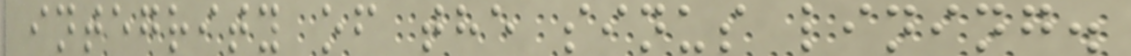integrity of the sinus lining.
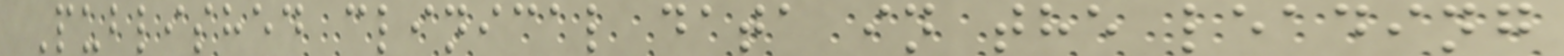Published clinical data in the leading
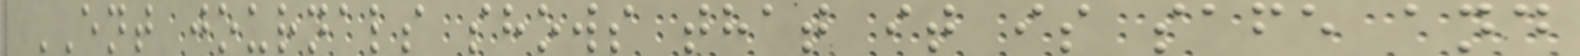ENT journals shows that it is safe and
